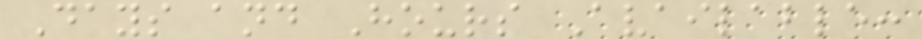Days and Hours Available:
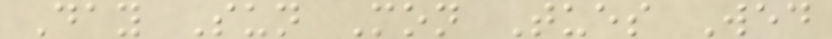Day Sun Mon Tues Wed
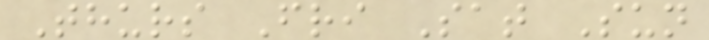Thurs Fri Sat Sun
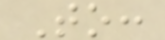To:
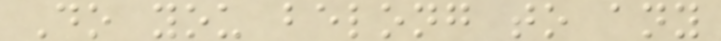Do you belong to any
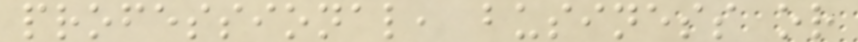professional, business or
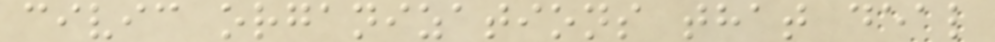civic organizations that deal
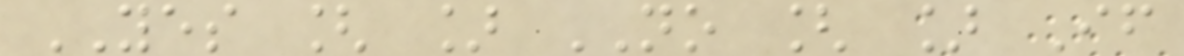YES [ ] NO [ ] If
